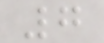7
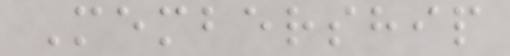Membership
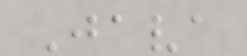Java
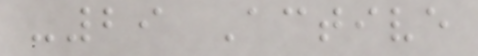-29 Active
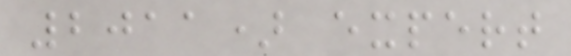2011) expert
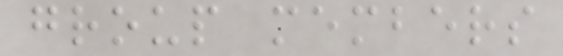group members
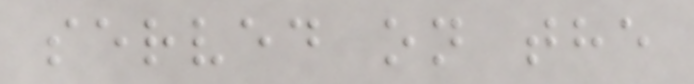served on the
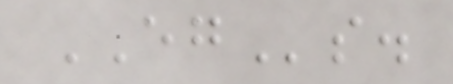EGs.
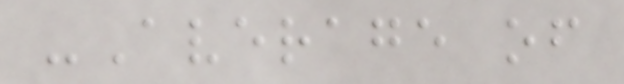-Average of
